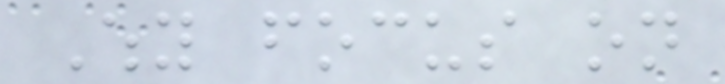Why focus on
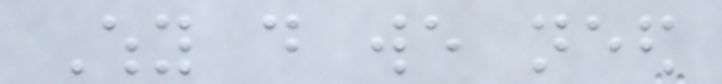Why do we need
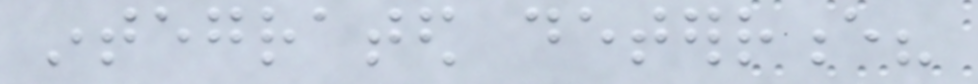integrated deterrence?
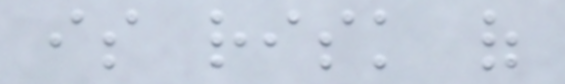is risk of
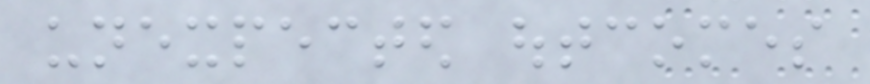unexpected outcomes
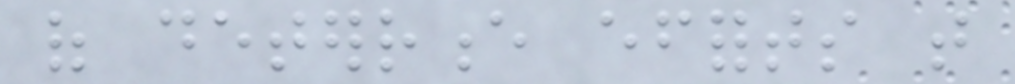of deterrence efforts that
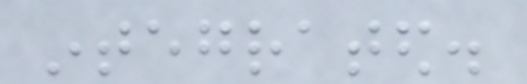integrated.
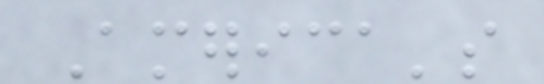America's
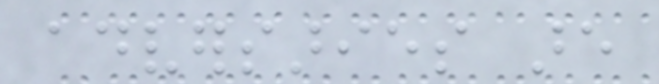adversaries are
